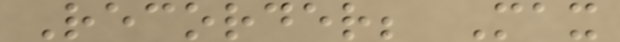Recorder; Max
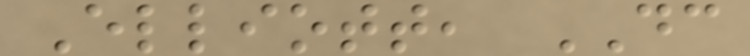Elliott, DC
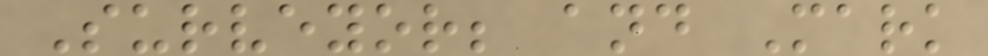Surveyor; and Mark
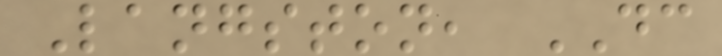Langston, DC
